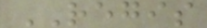REGIS
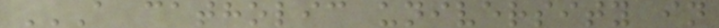A CATHOLIC UNIVERSITY IN
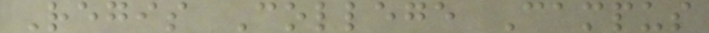Regis College Campus
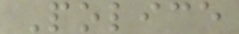Police
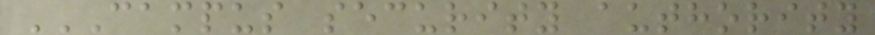CAMPUS SECURITY AUTHORITY
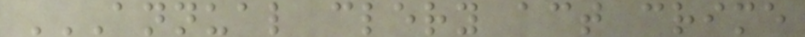ANNUAL CLERY ACT CRIME
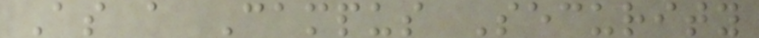As a Campus Security
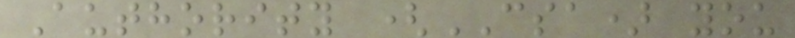Authority (CSA) you
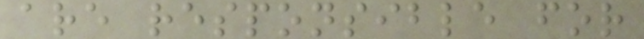are responsible for
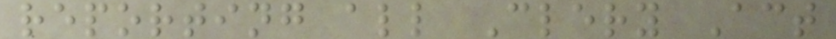reporting all Clery Act
